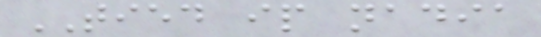TIED ip nadia
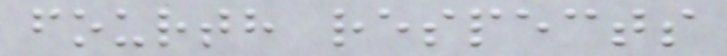fourth respects
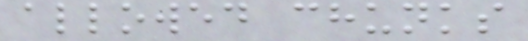allowed chunks
